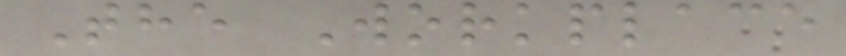The Workplace
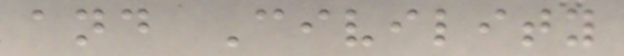and Civility
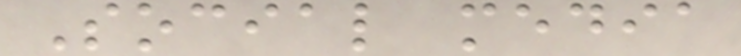Social media
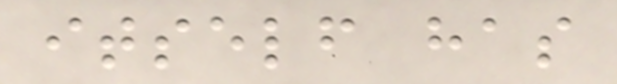itself has
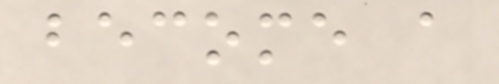become a
